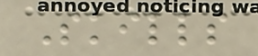Skills
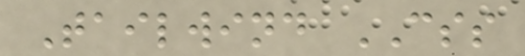Tailwind CSS
